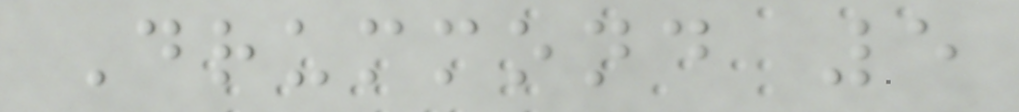Drummond 5
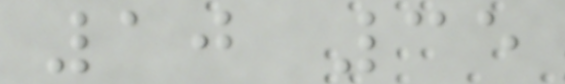10 35
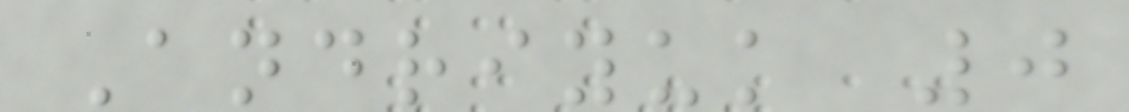Andriyuk 0
